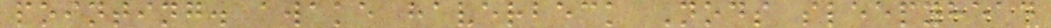pointing. awake haverbeck Nods sleepyhead
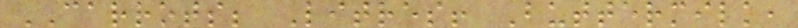CARROTS; Litres! Buttermilk,
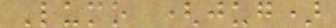Lumo (jug)
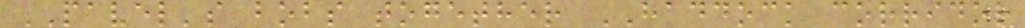PAVEL's bobs together HADDOCK corridor
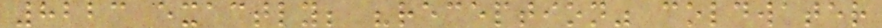8223 exactly; "reception" coldwater
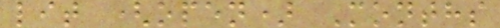lit (open) Months
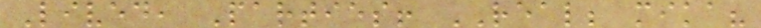Lived, Parties! REAL; mika?
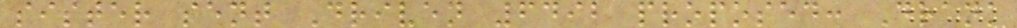sister sent Driven 6492 proposed: Drank
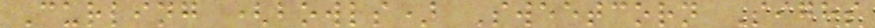Curling (bowls) Sweetcorn Sighs
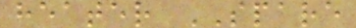heater SPARE
